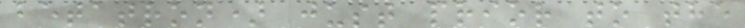betatron) just prior to the
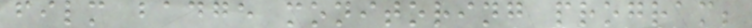film badge monitoring program;
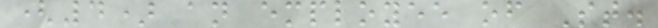(4) an employee of St.
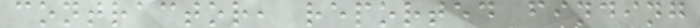contractor, reported finding
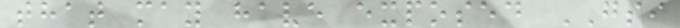that may have exposed GSI
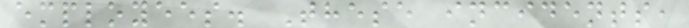employees. These incidents,
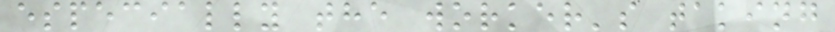especially the worker's taking
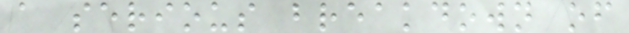a serious breakdown of
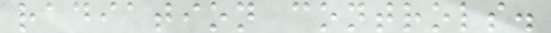radiation controls.
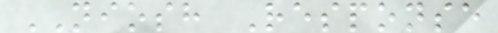NIOSH Response
